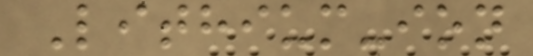Lithium-ion
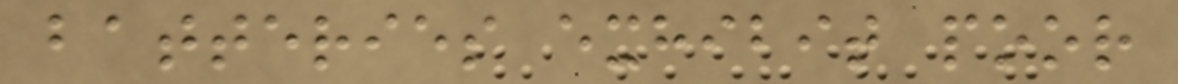batteries exhibit poor
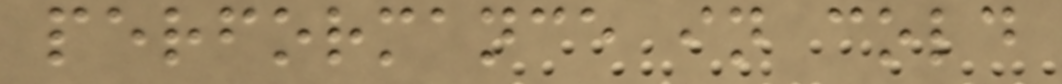performance in cold
